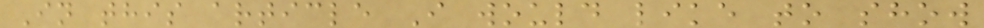In this article I would like to show
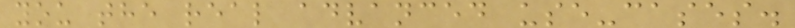you the real advanced use-cases.
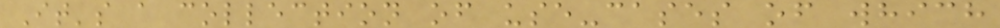It's a collection of use-cases of which
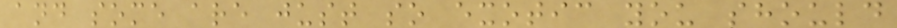and some are just so exotic you should
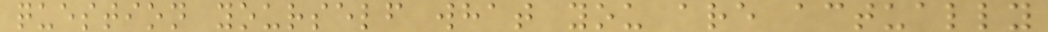question yourself what you are actually
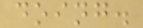doing.
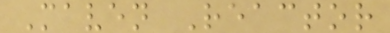Maven Reactor
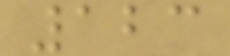123
